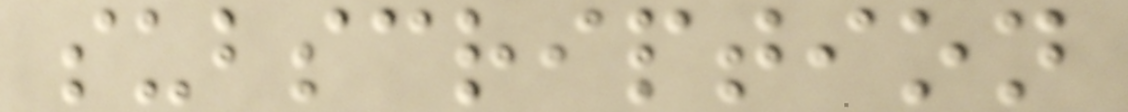subscription
